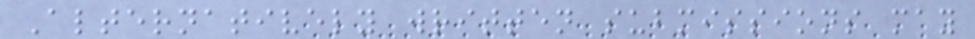Alternatively written submissions may
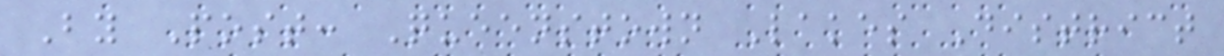By Post: Queenstown Lakes District
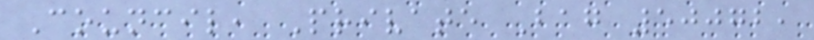Council, Private Bag 50072,
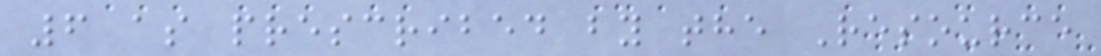6 as prescribed by the Resource
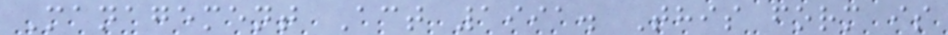Management Act 1991. This form is
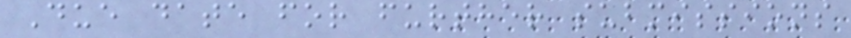Due date for further submissions
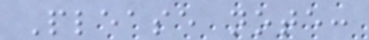Please note:
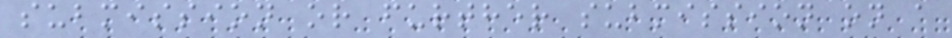submission or further submission on a
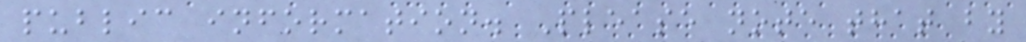public information. Please note that by
